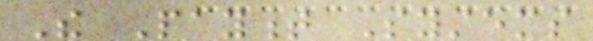The Payment Systems
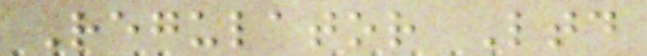Regulator Ltd
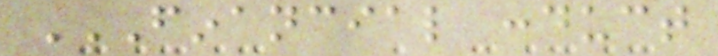FINANCIAL CONDUCT
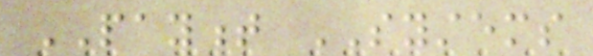PAYMENT SYSTEMS
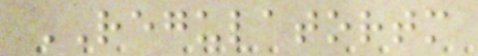REGULATORTM
